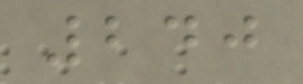240
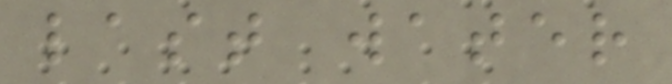last water
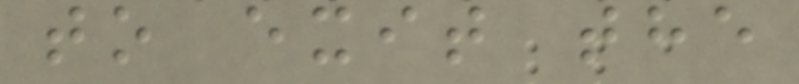to exit the
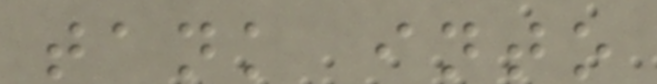tank into
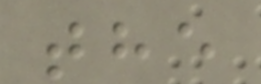the
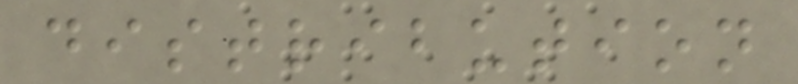distribution
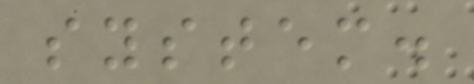system.
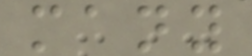many
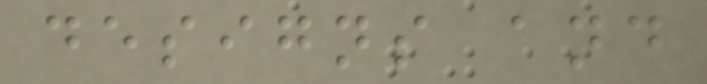designs and
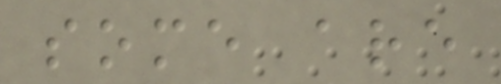some are
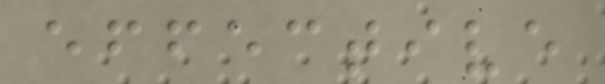effective
